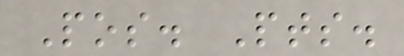Pos. Pts.
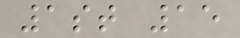1st 15
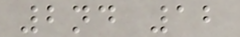2nd 12
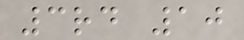3rd 10
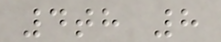4th 8
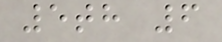5th 6
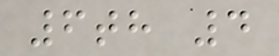6th 4
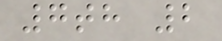7th 2
